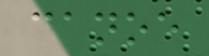canoe
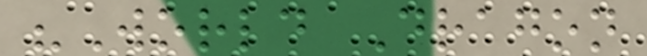"World Dragon
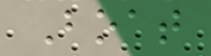Boat
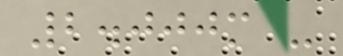2.000m -
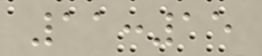11:15
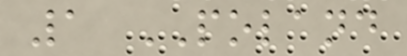1 POLAND
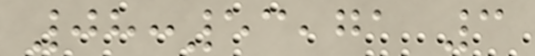08:53,71 3
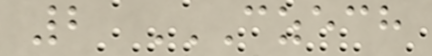2 CZECH
